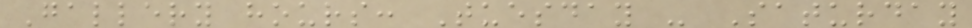Gallery hours: Tuesday - Saturday
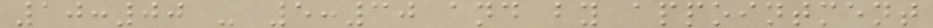10:00 - 5:30 and by appointment
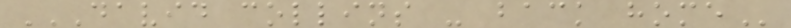DAVID COLLINS - BACK HOME
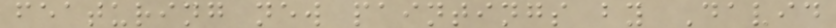featuring new paintings by David
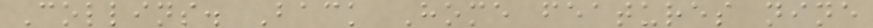Collins. Back Home features nine
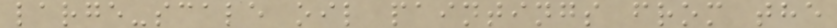large-scale oil paintings from the
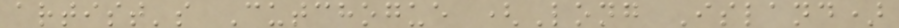artist's Cutchogue (Long Island)
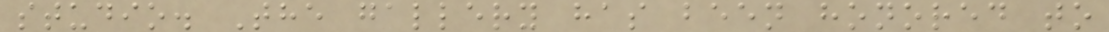studio. The gallery has been honored to
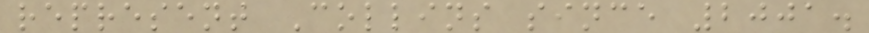represent Collins since 2001.
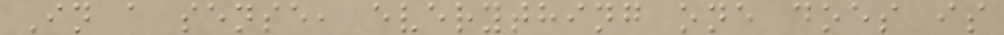In a sense, everything one does is
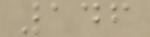146
